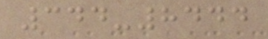344-8444
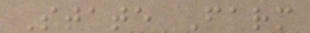State Farm
